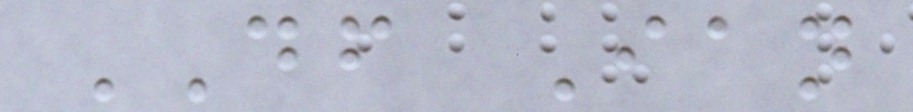DF Ian
